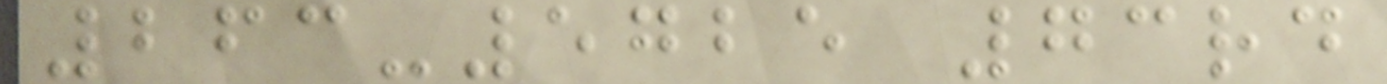263-5725 73rd
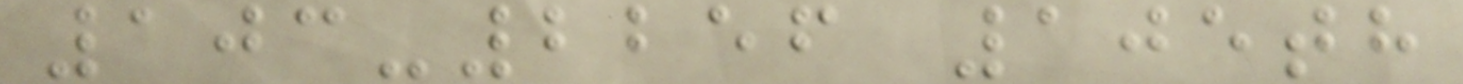103-2256 105th
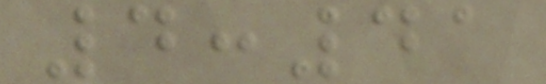4:41
